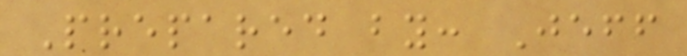Prepared by: Jeff
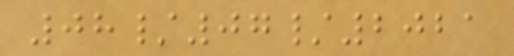08/07/2021
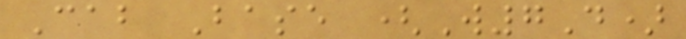Cab Base (W7D)
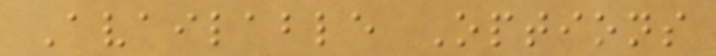Available Options
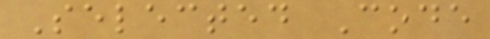Selected Code
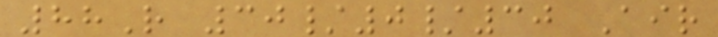88R 30/0/30 Air
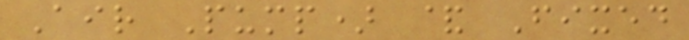Air Pump) & Fixed
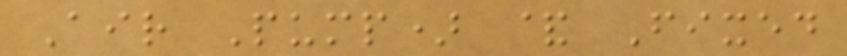Air Pump) & Fixed
